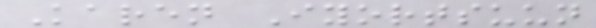Karen Iyortsuun
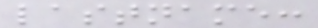lastname:
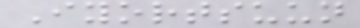Iyortsuun
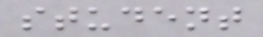student
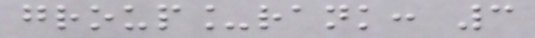group_rank: 3
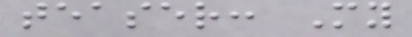teaser: My
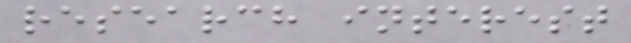research interest
